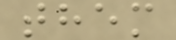them
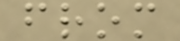from
